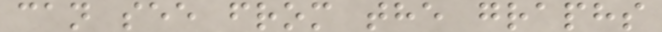can see from the graphs
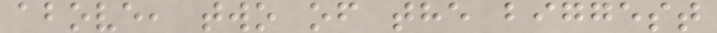above, two of the biggest
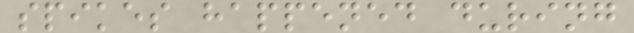spikes happened during
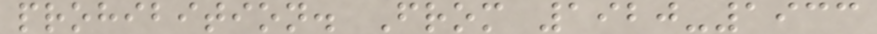prohibition. From 1920-1933
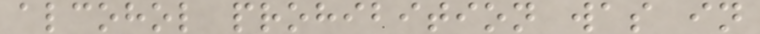alcohol prohibition was in
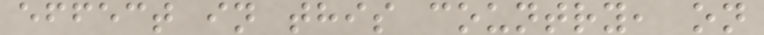effect in this country, on
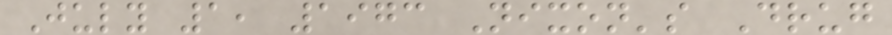July 1, 1973 Nixon's Drug
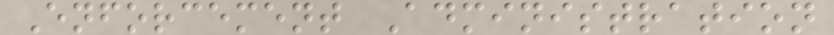Enforcement Administration
